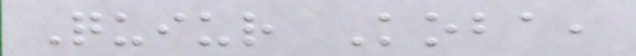Quiur Koba,
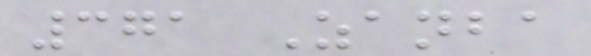371 Zanba
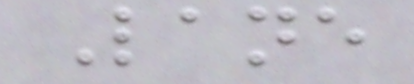Lane
